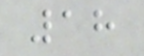18
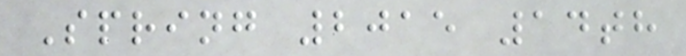Spring 2015 14th
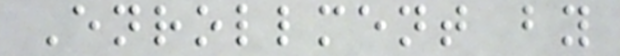Enrollment by
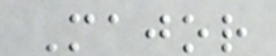Major
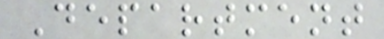Department
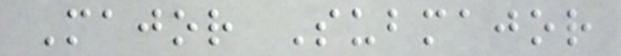Major Submajor
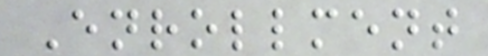Enrollment
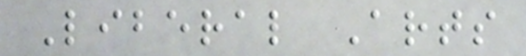Liberal Arts
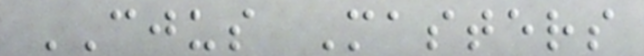CJUS Masters
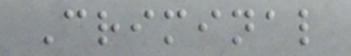Criminal
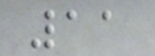11
